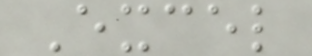Excel
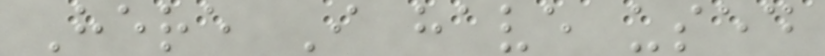Here I have used
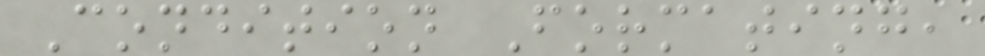Condition Formating,
